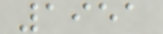1951
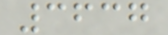3637
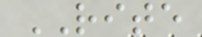RITE
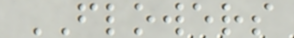FLOWERS
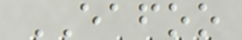EAFOO
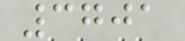3701
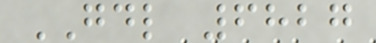GDL 6827
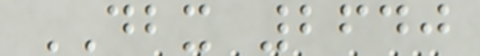DBX 2640
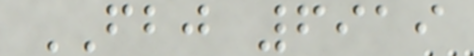FBJ 6919
